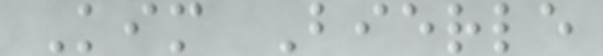Kim Bierle
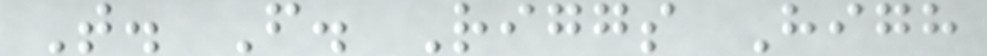T. F. Riggs High
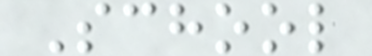School
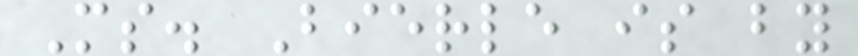Ms. Bierle is by
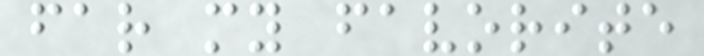far my favorite
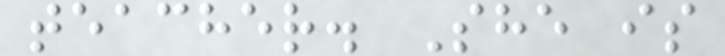teacher. She is
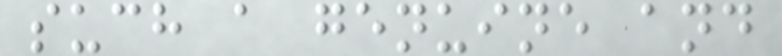such a genuine and
